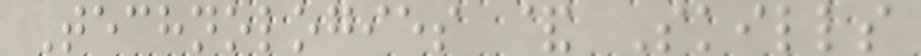Technologies & Skills
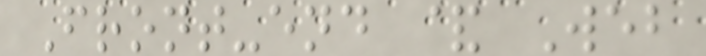Front-end & Web
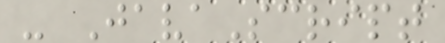- JavaScript
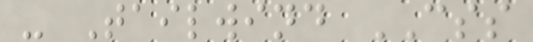- Tailwind CSS
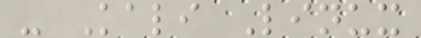- Kali Linux
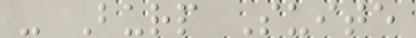- Burp Suite
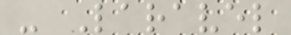- Laravel
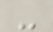-
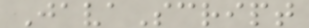JavaScript
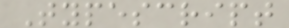Typescript
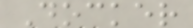Docker
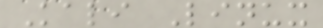Kali Linux
